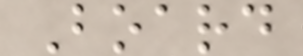Board
